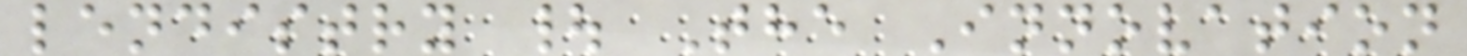lendistry | The Innovation
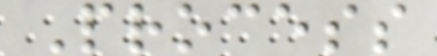Process
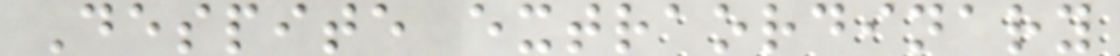Despite extraordinary
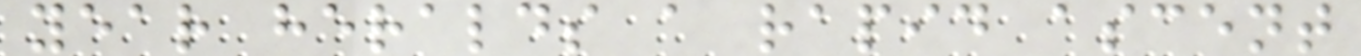year heralds a rapid ascent
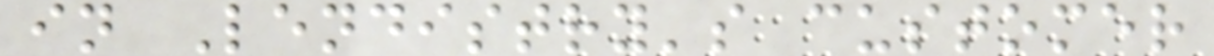in Lendistry's customer
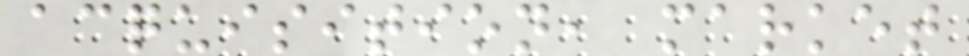acquisition, market
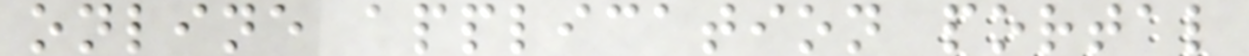online application portal
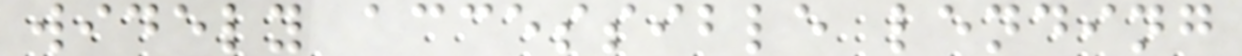widely accessible lending
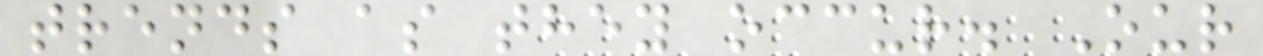trends as they occur. Our
